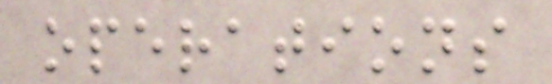operations
